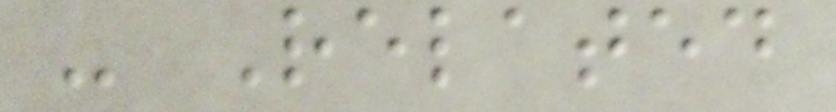- Related
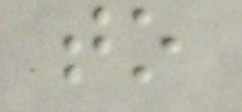to
